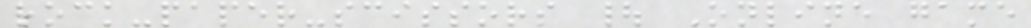rock-paper-scissors | Online game
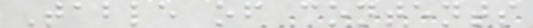Table of contents
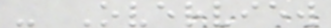- Overview
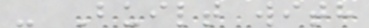- Built with
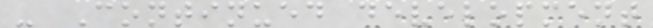- Continued development
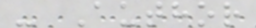- Author
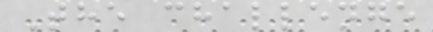The challenge
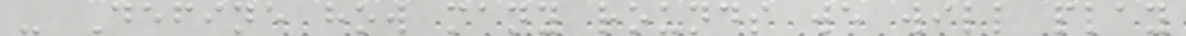- Define how many rounds we will play
